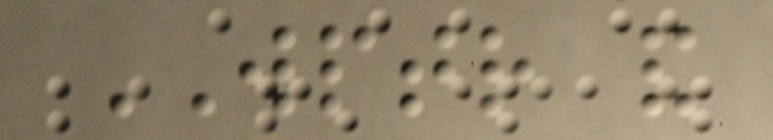WPTR and
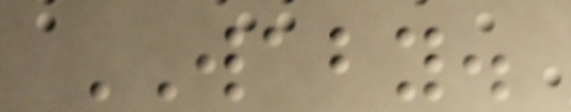WABY.
